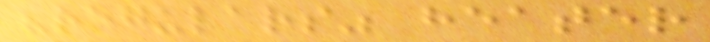"regulars" heater
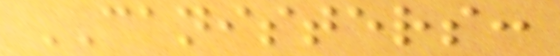CANISTERS:
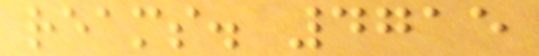reams. 4715
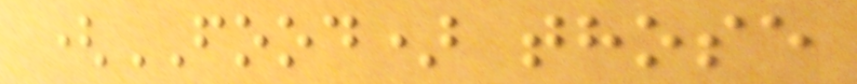(FOOD) those
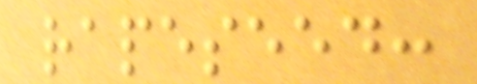rapeseed:
